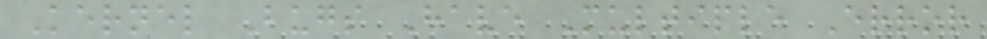Kernel Bugs Have Multiple Error
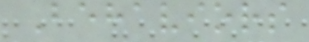Behaviors
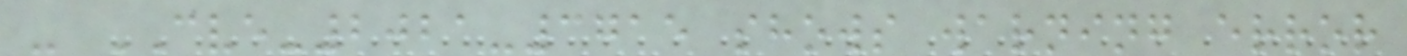- CVE-2021-3715 shows warning error
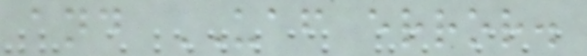and UAF error.
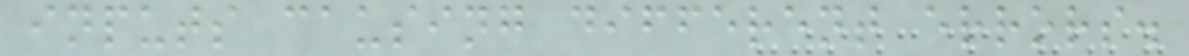inputs causing different errors.
